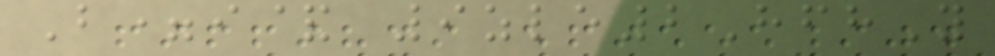B=i& 9zle2HfhY
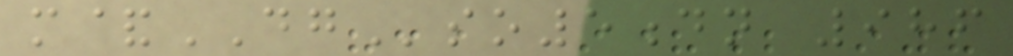m&DGso5dn 986
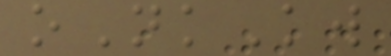oNkKw
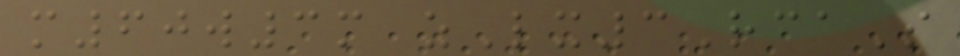m60w3m zLx3RcaS
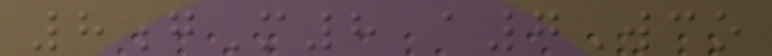8gM8 a7Wco
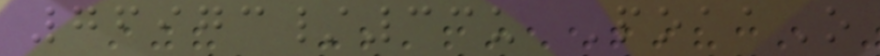76973/33u PoaaO
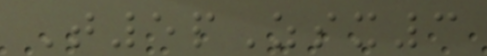T5pZsx3
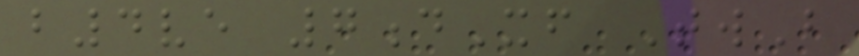b4ve 7dXf TwB
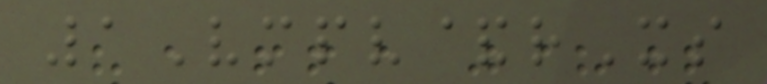1Vmpv&rXs
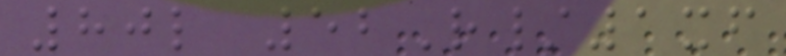80l 52R/1xf
